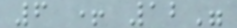6 + 12"
